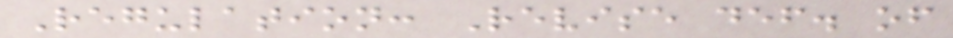Regulation: Revise def. of
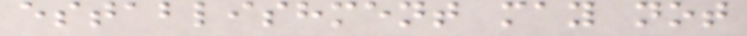establishment may not
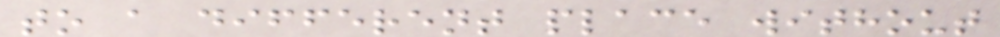to a different place without
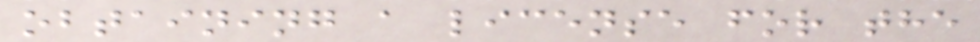obtaining a license for the
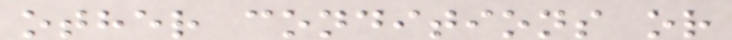other conditions or
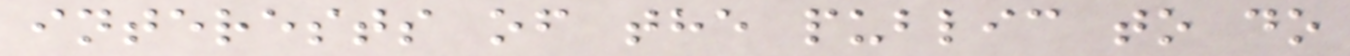interests of the public to do
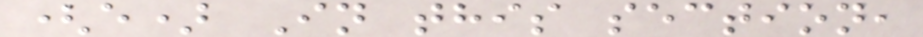(e) In this section,
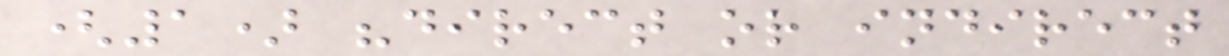(1) "direct or indirect
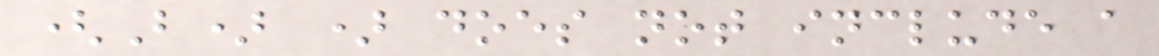(B) ) does not include a
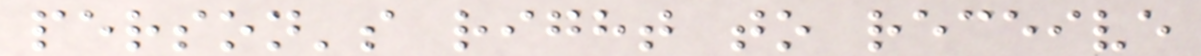person's right to receive
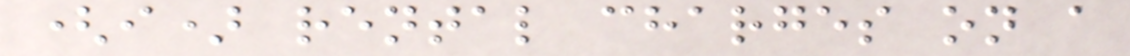(i) rental charges on a
